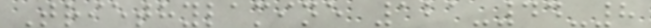Triethylamine 121-44-8
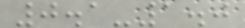0.1-1.0
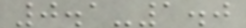0.1-1.0
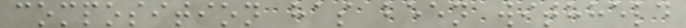composition has been withheld
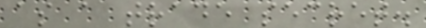as a trade secret.
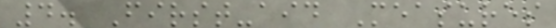4. First-aid Measures
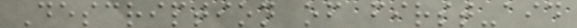Description of first-aid
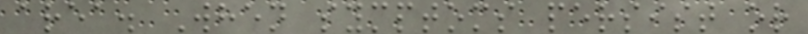area. When symptoms persist or
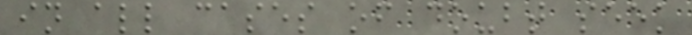in all cases of doubt seek
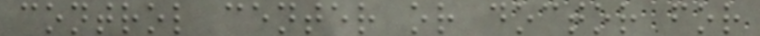control center or doctor for
